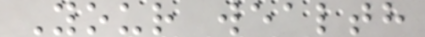Your wealth
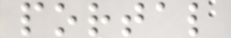portal
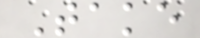Take
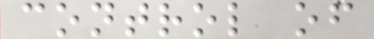control of
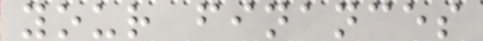your finances
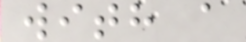with a
